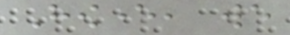However, we
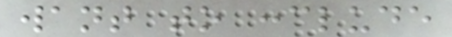want to conclude
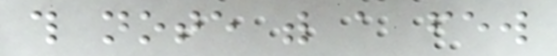this note with a few
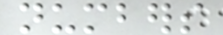numbers
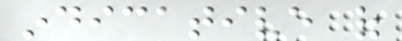indicative of
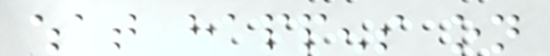what happens on
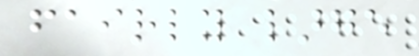fairly large
